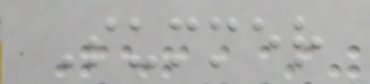Summer
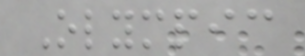Olympic
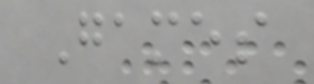Games
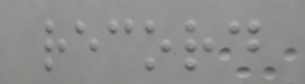record
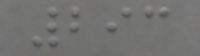293
